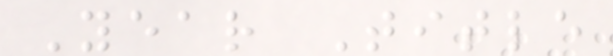Year Title
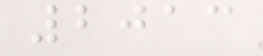2013
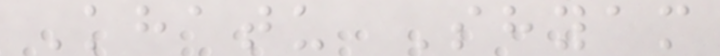Khatu Shyam
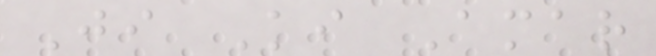Ji Ki Amar
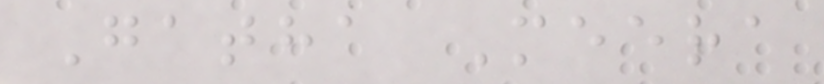Gatha Meera
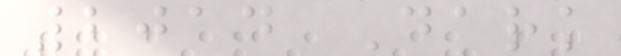2014 Dark
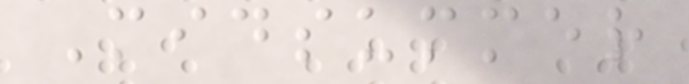Midsummer
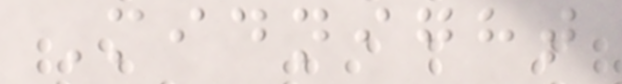Midnight
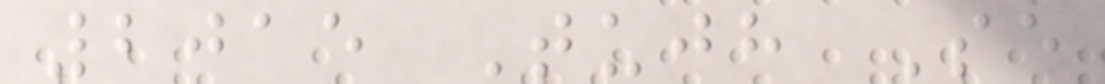2015 Tujh Se
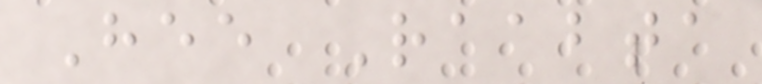Hee Raabta
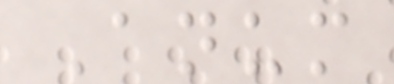Anum
